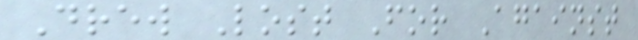Drew Lost For Against
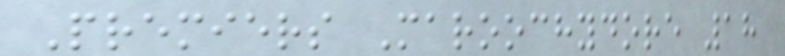Premiers Maroochydore 18
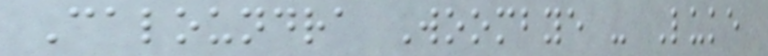Caloundra Woombye - Luke
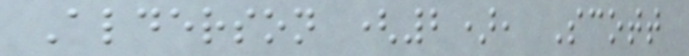Alderson (2), Scott
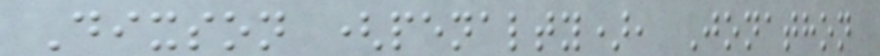Dixson (penalty), Jonathon
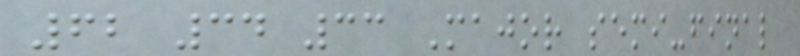62 34 33 Major semi-final
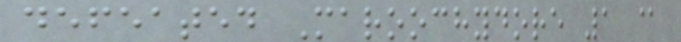defeated Maroochydore 1 @
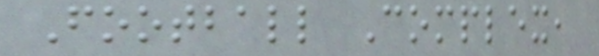Football Complex,
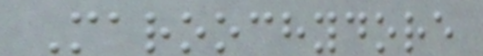Maroochydore
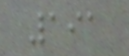191
